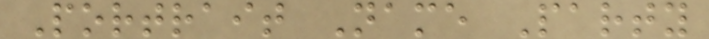Portrait Name Party
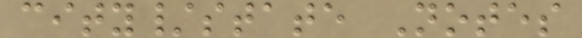city/state Notes
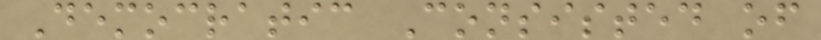Democratic Consisted of
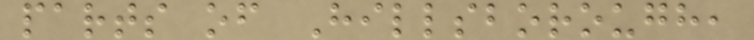parts of Hillsborough,
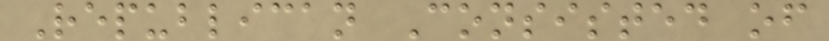Republican Consisted of
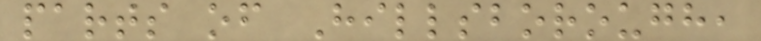parts of Hillsborough,
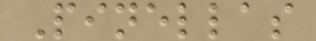Pinellas
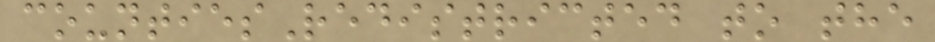countiesRedistricted to the
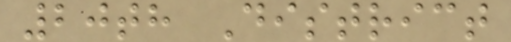20th District
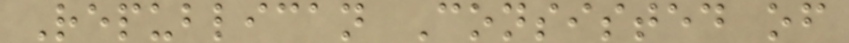Republican Consisted of
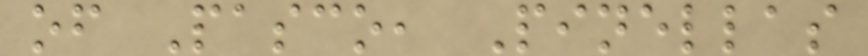of Pasco, Pinellas
